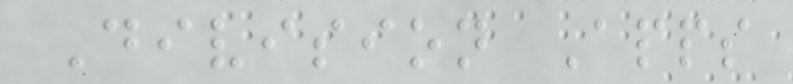Division Apps
